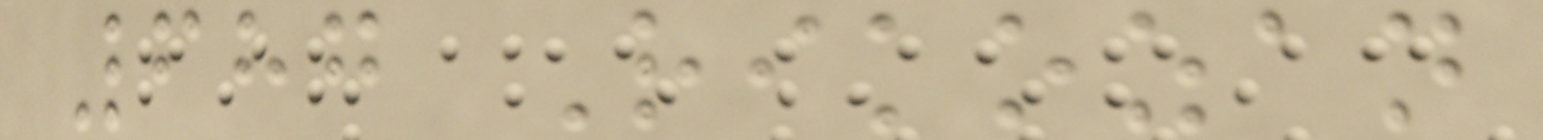687 Rikozan
